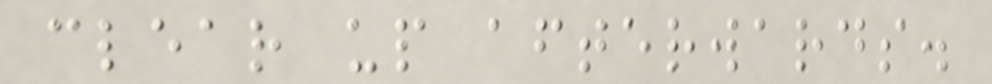clear up afterwards.
